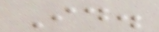Id.
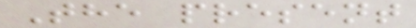The present
